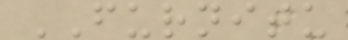FURNITU
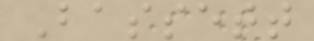Bassett
